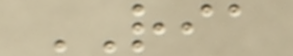RIA
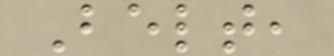Belt,
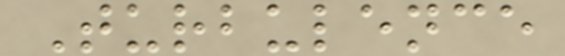Turbulence
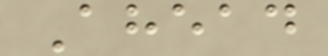Ahead
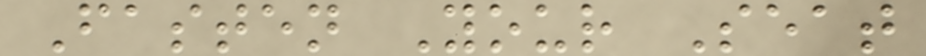Fasten Your Seat
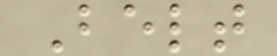Belt
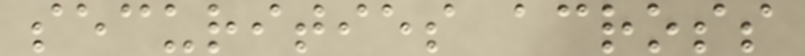securities across
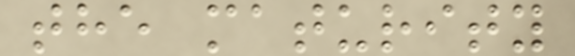the maturity
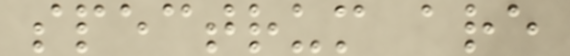spectrum are
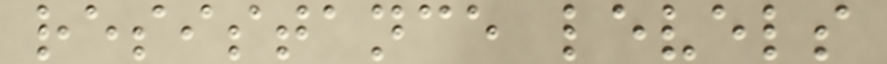resistance levels
